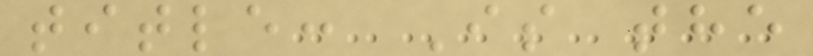title: Is the
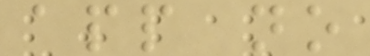app no
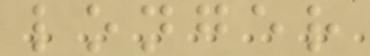longer
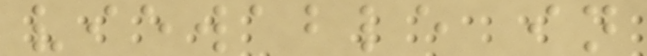viewable in
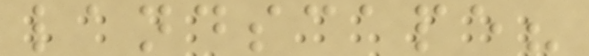landscape?
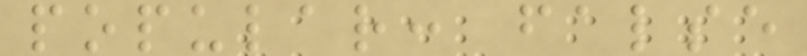popular: false
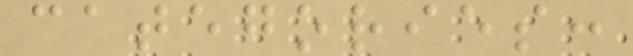categories:
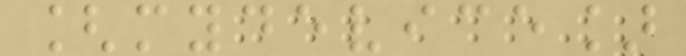[mydevice]
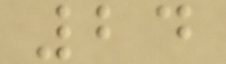24
